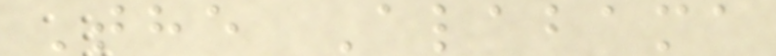The Alabama
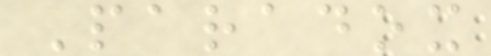Paradox
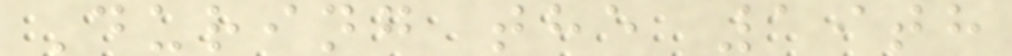During the 19th
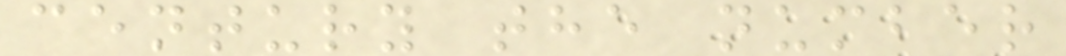century the number
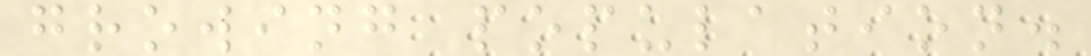growing population.
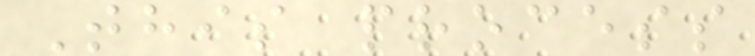This process
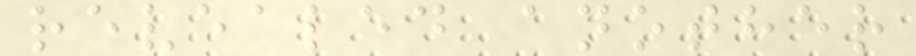revealed another
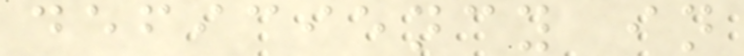deficiency in
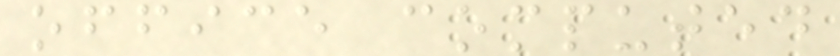office computed
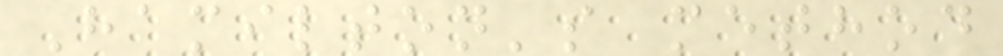Hamilton's method
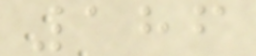186
